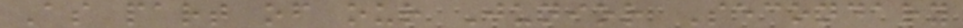As part of our Junior Secondary
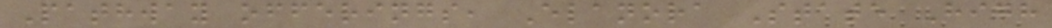Pathway offerings, Elanora State High
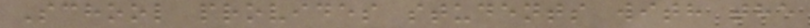School provides students with the
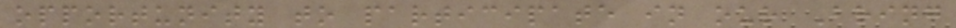opportunity to participate in our Bring
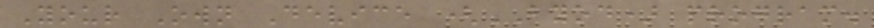Your Own Device (BYOD) program.
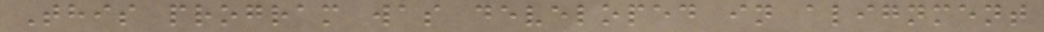This program was developed in alignment
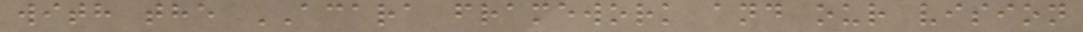with the ACARA framework and our vision
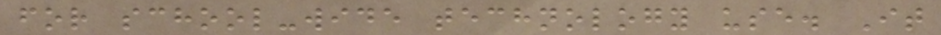for school-wide technology use. It
